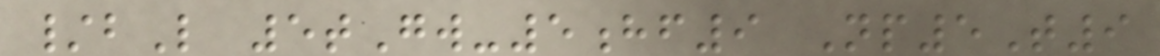/bL 5tGw-5hf9 Np5T9
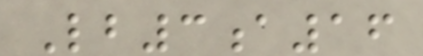Lb3a16
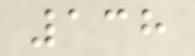138
